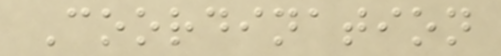Coordination
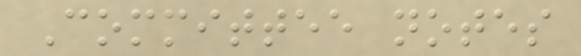Committee notes
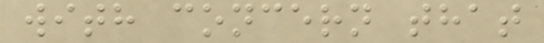with concern that
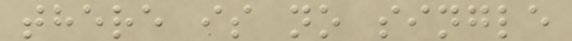there is no single
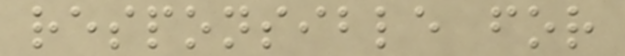responsible for
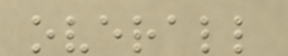overall
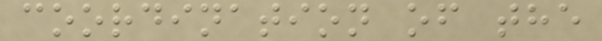coordination of the
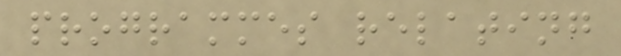programmes relating
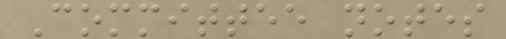Committee notes
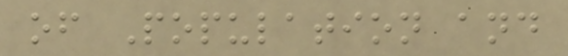of Population and
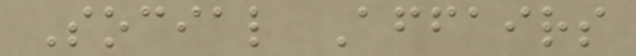Social Affairs
